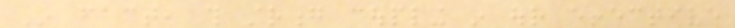In fact, this strong coupling in our effective
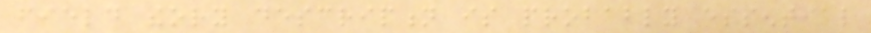field theory description is probably essential
